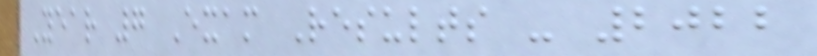Year 7 Exam Results - 2022
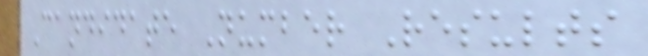Candidate Number Results
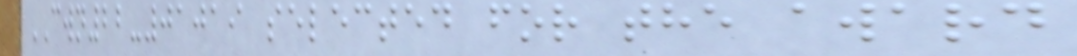CWN22-01019 selected for the award
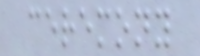ceremony
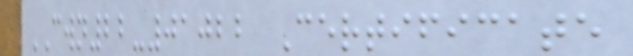CWN22-01022 Certificate
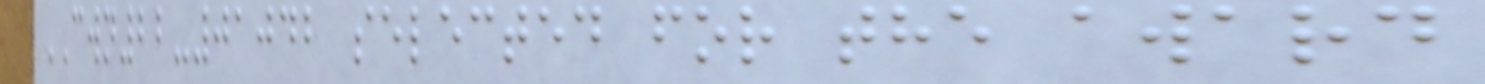CWN22-01042 selected for the award
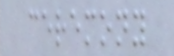ceremony
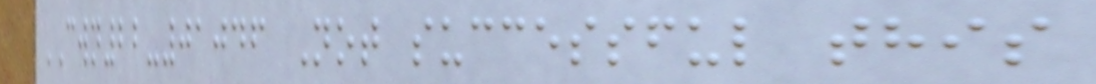CWN22-01046 Not successful this
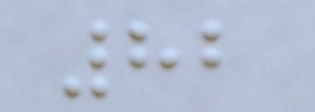82
